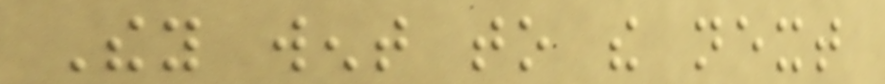They went to the next
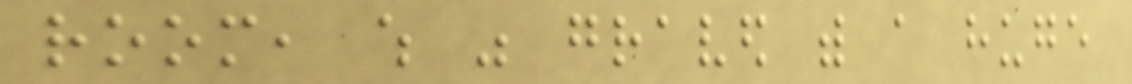room, which was graved with a huge
